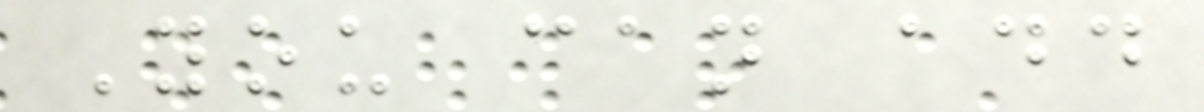You can add
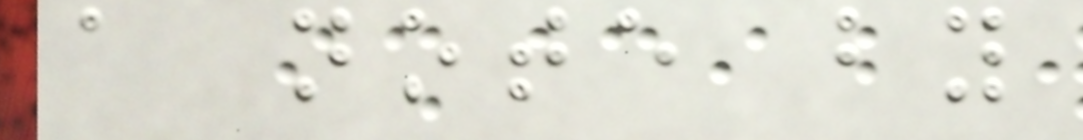a note by
